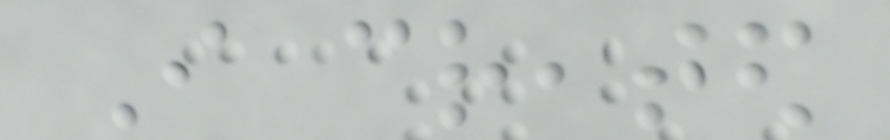I created
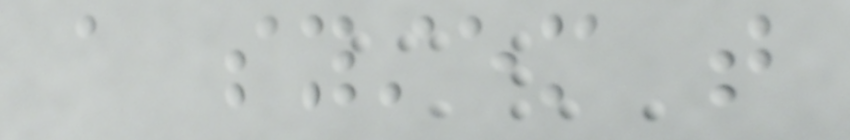a system that
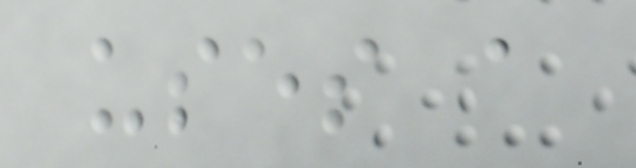uses a
